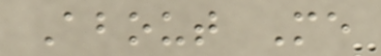About Me
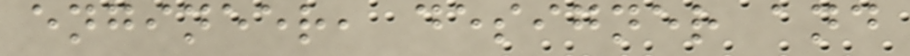engineer, designer and
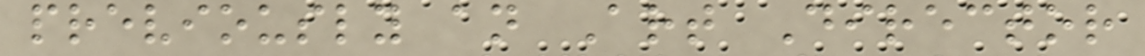previously an Art Director
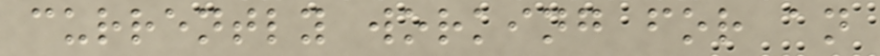currently working for an
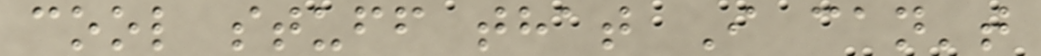cool stuff that I can't
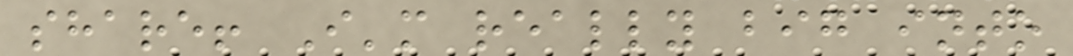share! I'm really big into
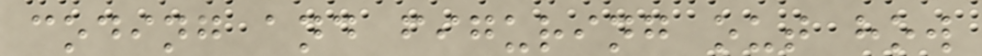coding and figuring out how
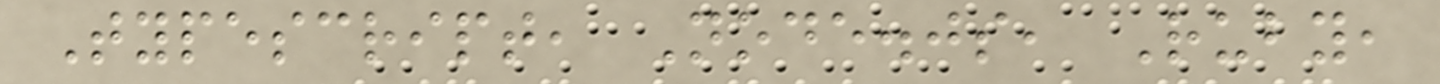Typescript, Node.js, Ruby,
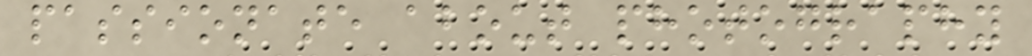passionate about photography
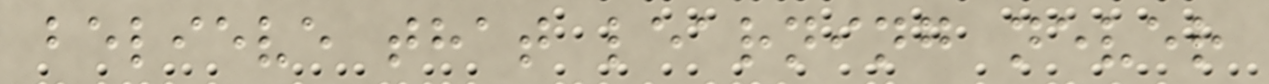believe that learning never
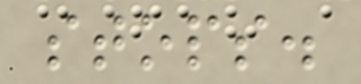stops.
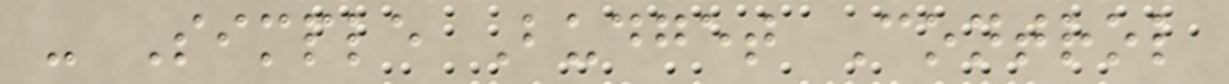- Simple Budget Control
